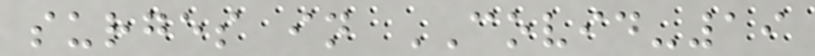surges in COVID-19
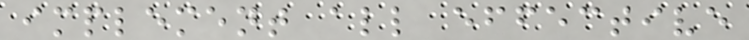implement all effective
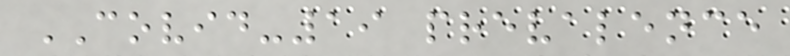COVID-19 prevalence
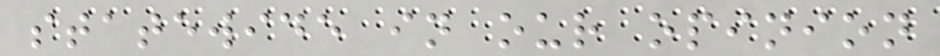statewide in our opinion
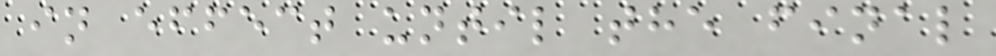in effect until the final
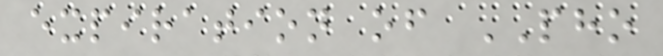expiration of PHO
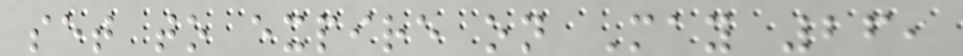set to expire on May 26,
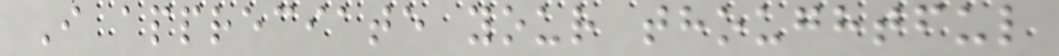I appreciate your thoughtful
